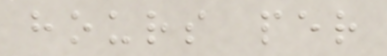hours per
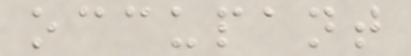occupant
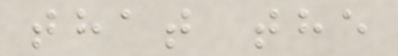that the
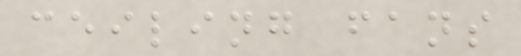ceiling fans
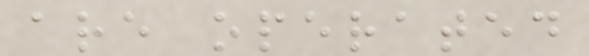are operated
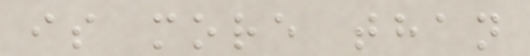is more than
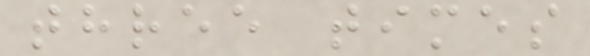three times
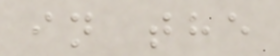in the
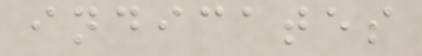indicates
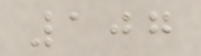107
